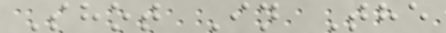Shot In The
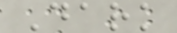Dark
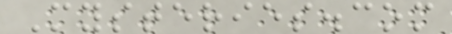Mysteries.com
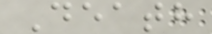Death
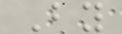By
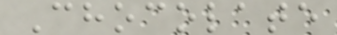Chocolate
